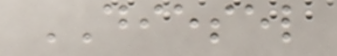DIESEL
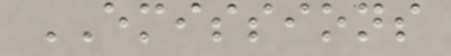EMISSIONS
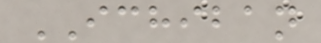ICHIBAN
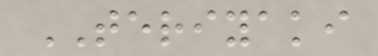TERIYAKI
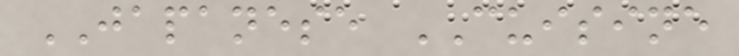JAPANESE CUISINE
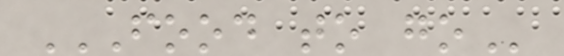FOOD TO GO
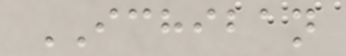ICHIBAN
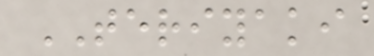TERIYAKI
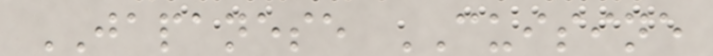JAPANESE CUISINE
